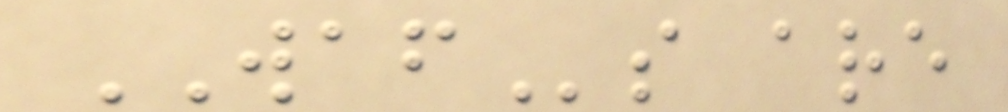WAFs are
